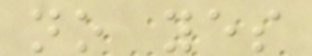no yes
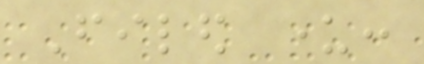Filed under:
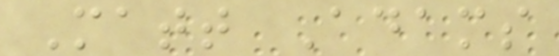Matt Adams
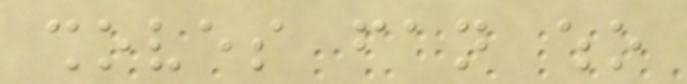shoves fan who
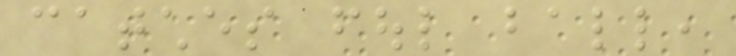catches foul ball,
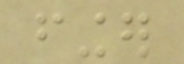finger
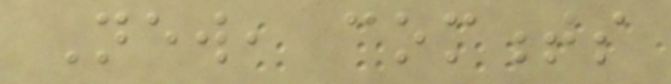New, comments
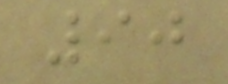90
